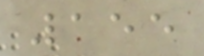155
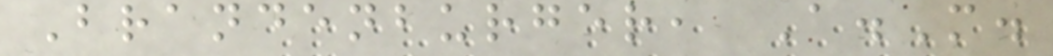Brandenburger, A.M.
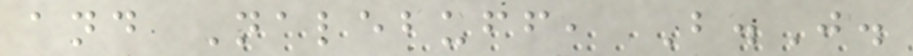and Nalebuff, B.J.
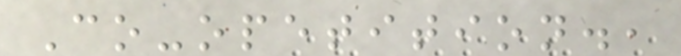Co-opetition.,
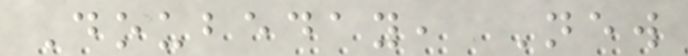Doubeday, New
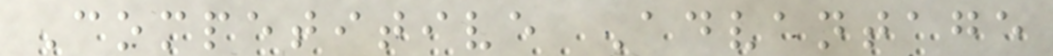Competitive Advantage
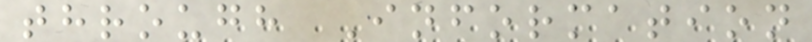through Information
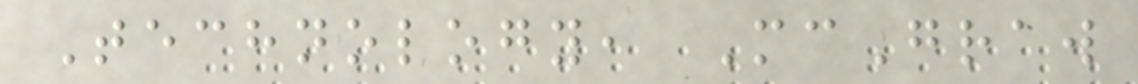Technology, McGraw
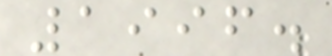1996.
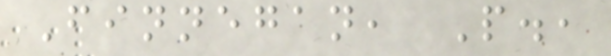Finnegan, P.,
